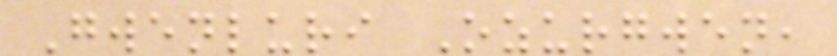Gwenluri Ozurgwen,
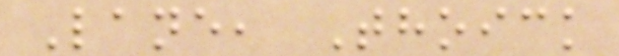Lane, Thoick
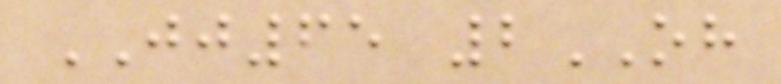JJ65 2OH
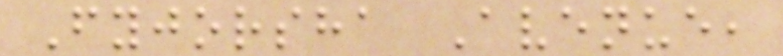Fyjorsha Avenue,
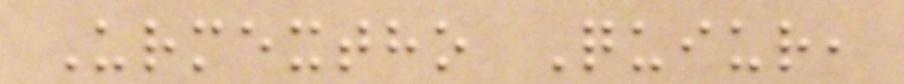Urmextho Quiur,
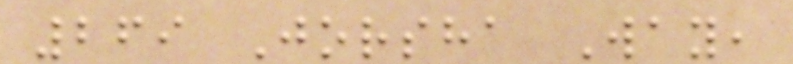269 Jorsha Way,
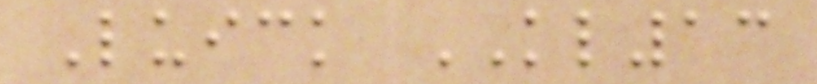Luick KL13
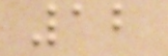12
